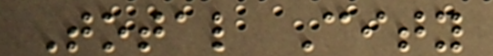Total City
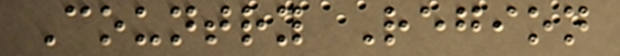Country Region
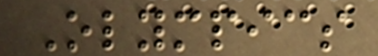Olympics
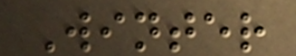Winter
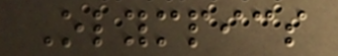Olympics
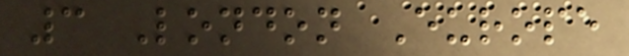3 London Europe
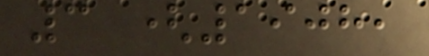3 (1908,
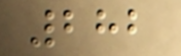282
